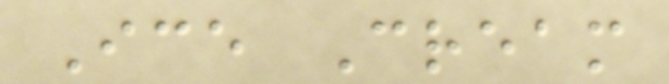Ice Cream
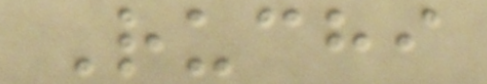Ruchi
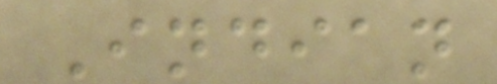Indian
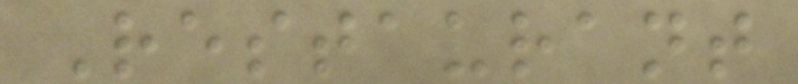Restaurant
